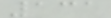131
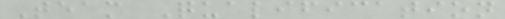Team Qualification
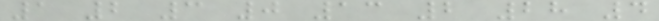1 2 3 0 13 2 28 4
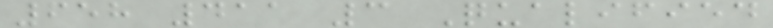658 411 3 Qualified
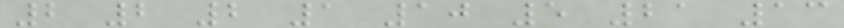2 2 2 1 10 5 21 13
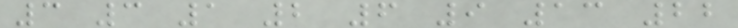3 3 1 2 6 9 13 22
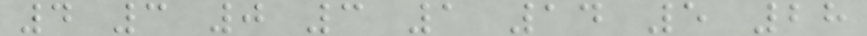4 3 0 3 1 14 5 28
